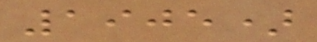1905)
